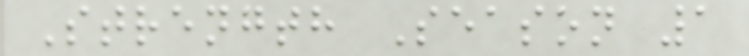Strength Season 1
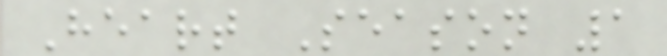Heart Season 1
